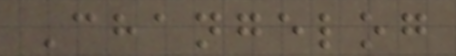Changelog
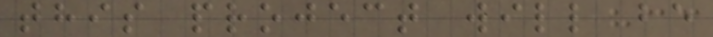this project will be
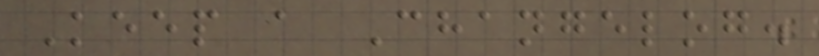Keep a Changelog.
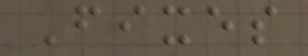Fixes
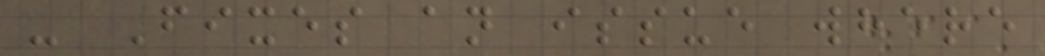- Fixes an issue where
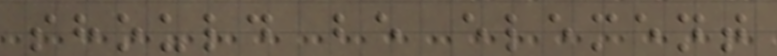should be element
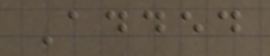Added
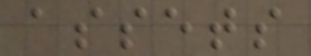assets
